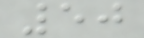50
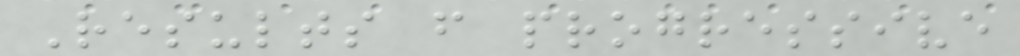Results from progressive
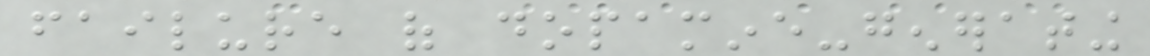failure of dopamine-generating
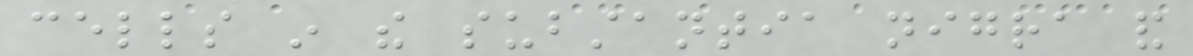cells in the substantia nigra and
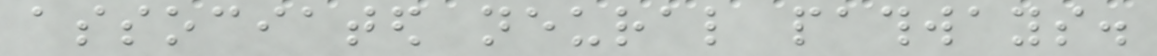associated neural pathways.
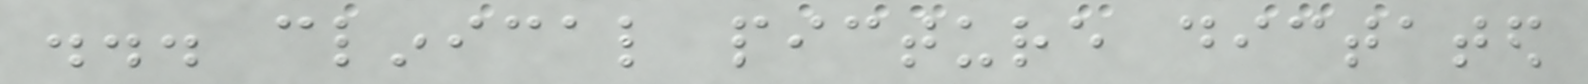... clinical picture dictated
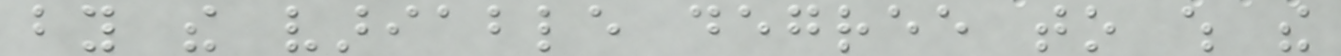by the variable degree to which the
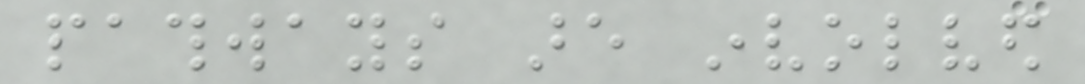pathways are involved
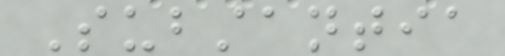Substantia
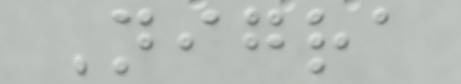Nigra
